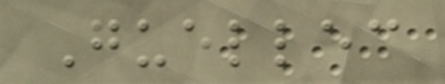Guellec
